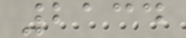2134
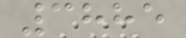3885
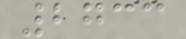2733
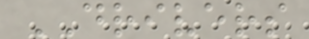DRIVERS
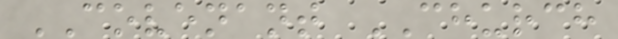COVENANT CHURCH
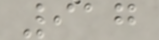917
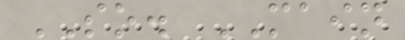SO. MAIN
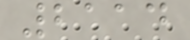2114
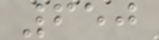650
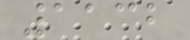1132
